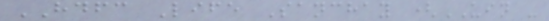HDFC Life Sanchay (UIN -
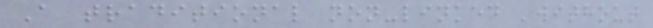A traditional non-linked 'without
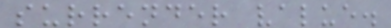surrender value.
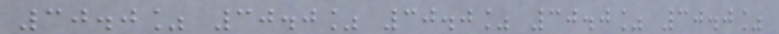30.0% 30.0% 30.0% 30.0% 30.0%
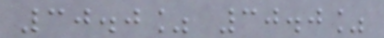30.0% 30.0%
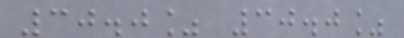30.0% 30.0%
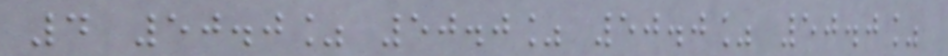4 50.0% 50.0% 50.0% 50.0%
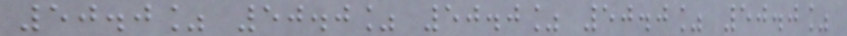50.0% 50.0% 50.0% 50.0% 50.0%
